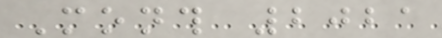Month 2021
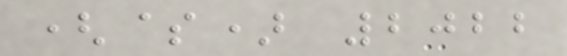($) 2022
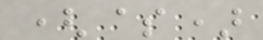($)
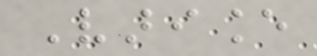Variance
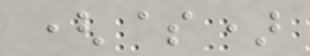($)
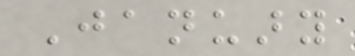January
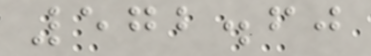572.60
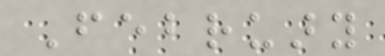February
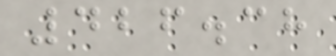426.38
